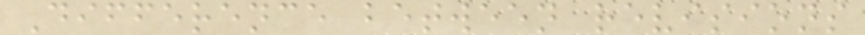Difference between revisions
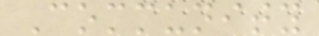Community
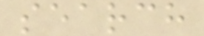search
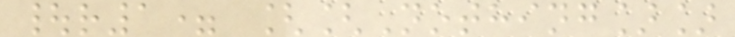|r1= [[Nothing]]
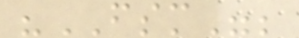"FSM";
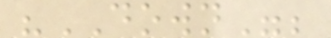"DOWN";
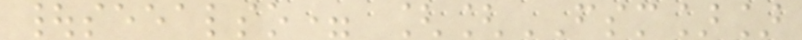|seealso= [[FSM]]
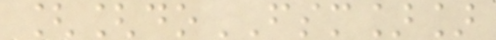[[doFSM]]
